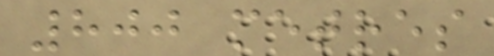800 metres
